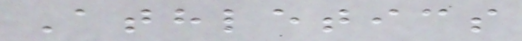Athletics
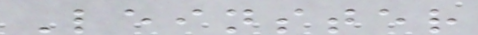Leinster
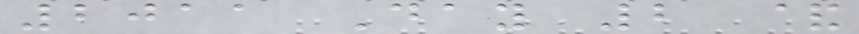2011 Day 2 &
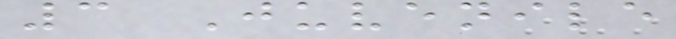3 Juvenile
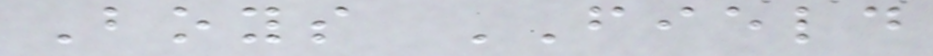Boys FIELD
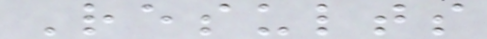Results
